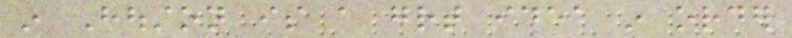in Houston is a great idea in order
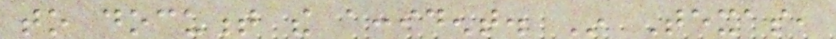to document the accident. In Texas,
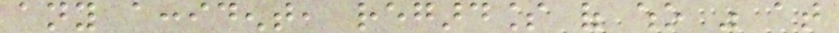any accident, regardless of who was at
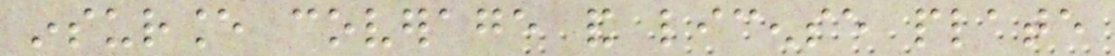insurance coverage and license plate
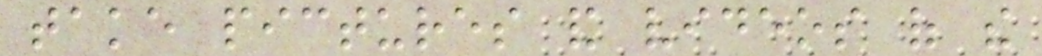take pictures and videos of the
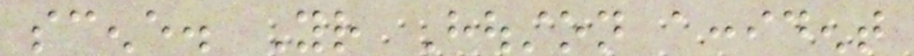scene. Your Houston accident
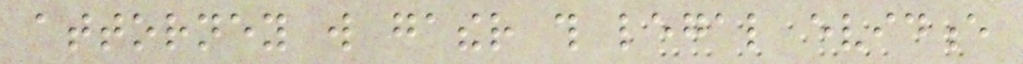attorney will gather this legal evidence
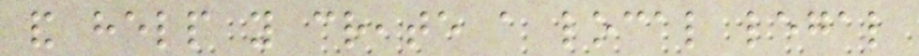and help you create a local legal
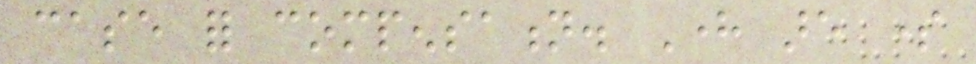case for compensation. Here are some
